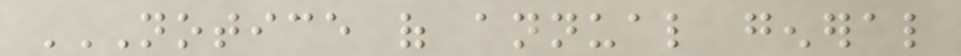NOTICE OF ANNUAL GENERAL
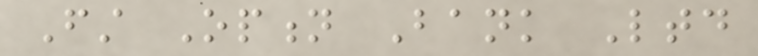First Option Bank Ltd
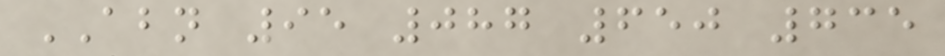ABN 95 087 650 735
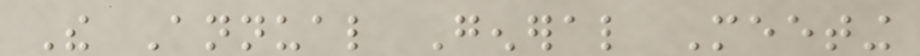The Annual General Meeting
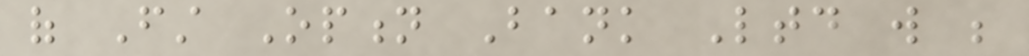of First Option Bank Ltd will be
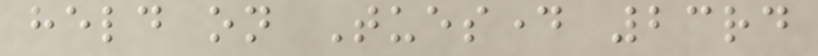held on Tuesday 23rd
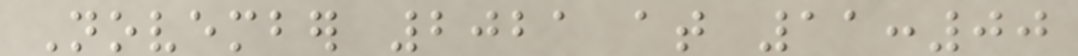November 2021 at 11:00
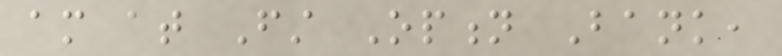am at First Option Bank,
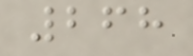268
